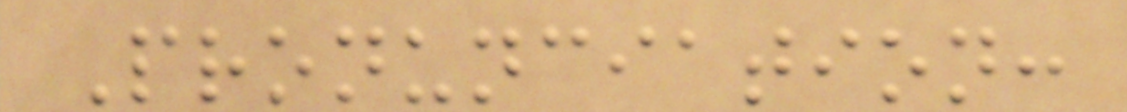Pronunciation:
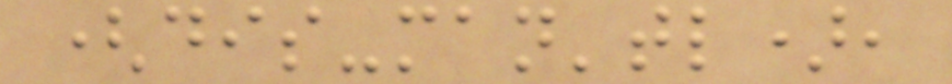(dis-man'tl),
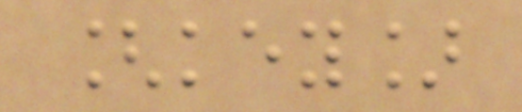[key]
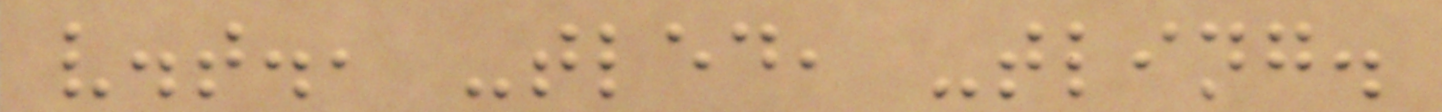v.t., -tled, -tling.
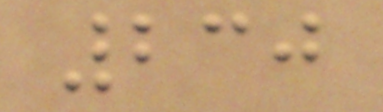230
